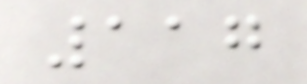117
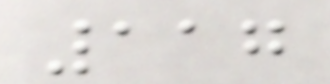117
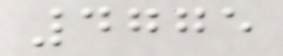4775
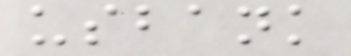usbank
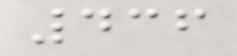436
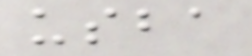usba
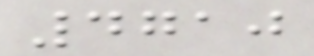4710
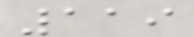119
